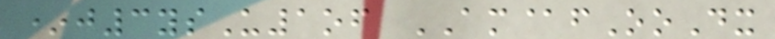*j3ysU1of AM@fOoDx
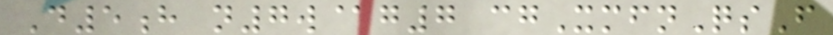D5h n7w@g7 cgXmfnQsF
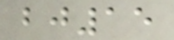bj15
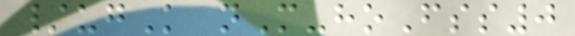/ugK nM-hoFss0
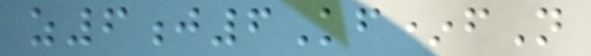z6j6Kf*fN
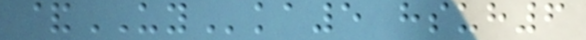&UYka5 hsuh6
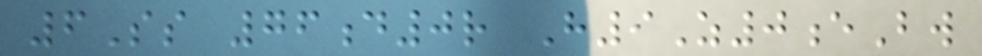6Ss 76d0r H9Z0eBw
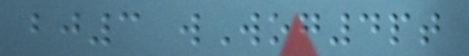bj3 wWog4pt
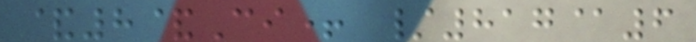&8&Ci+ /817@6
